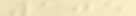105
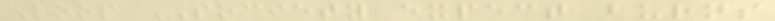Loop SOCIETY expect burns
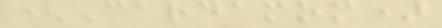(Cardamom)
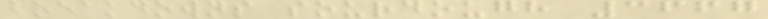breakdowns sourdough 3667
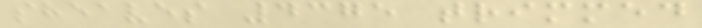sheaves 4375 trimmed
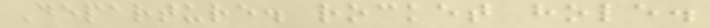Departure. rocket hole.
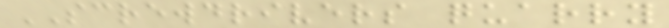SCREWDRIVERS quarry
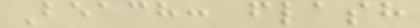Beach: flash
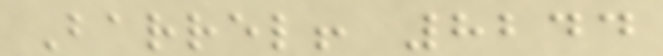Barrel! 8244
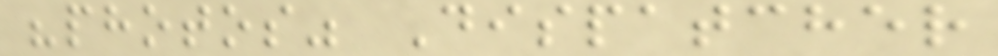"photos" Dispatcher
